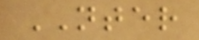NTER
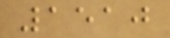1510
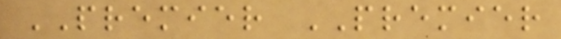PREMIER PREMIER
